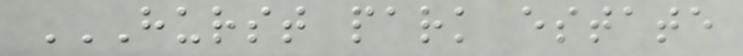HURST PARK ESTATE
